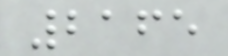2165
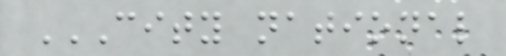CITY NATIONAL
